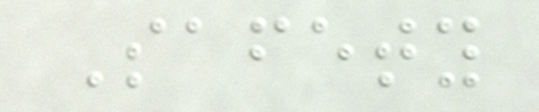Safety
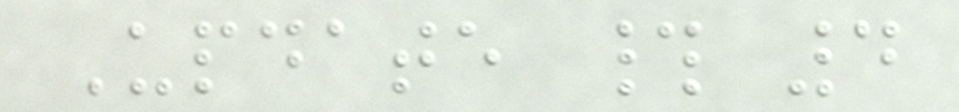Update # 4
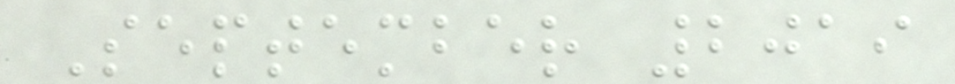September 2019
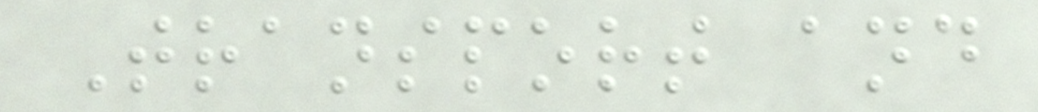Transport and
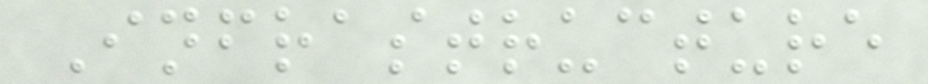Infrastructure
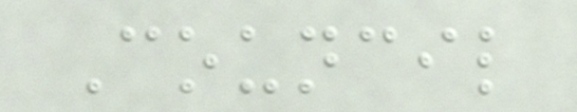Council
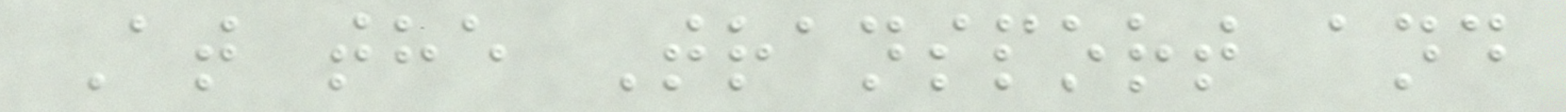At the Transport and
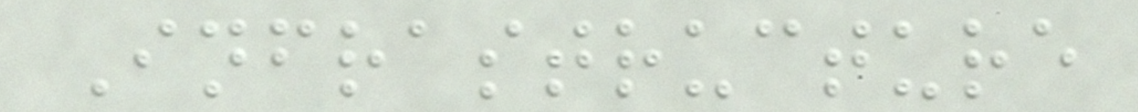Infrastructure
